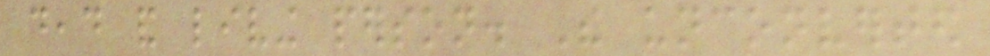dead and living person. The unconverted
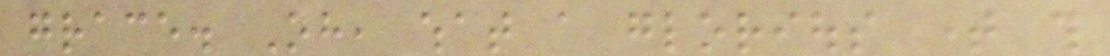grace. Oh, what a glorious time this
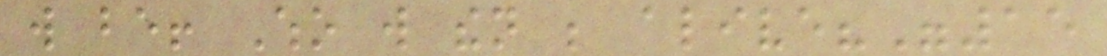will be! Who will then be alive?"15
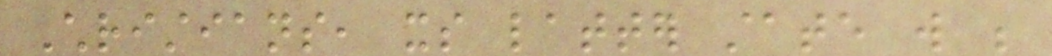Christians, its latter state will be
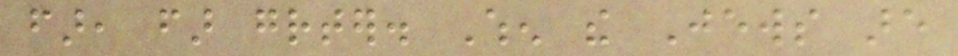far, far greater. When the Jews are
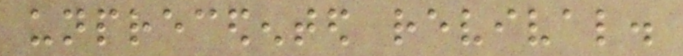unprecedented revival.
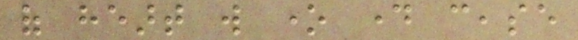of heart will one day cease
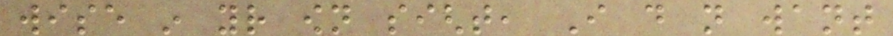wise in your own sight, I do not want
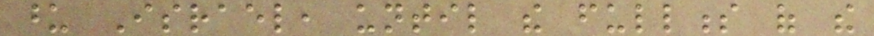upon Israel, until the fullness of the
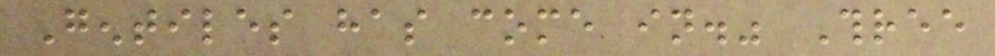Gentiles has come in." Three
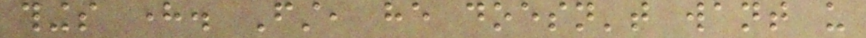things here. First, he doesn't want us
